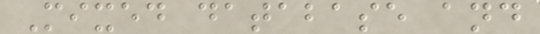Mixed database and
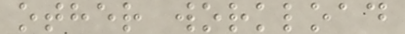other workload
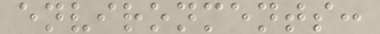environments:
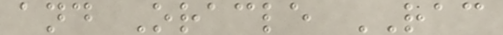and Oracle RAC
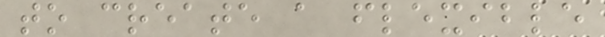to create a flexible
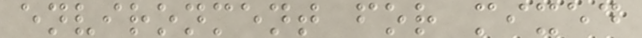environment for mixed
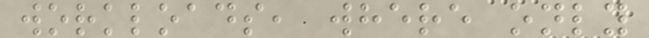workloads, where only
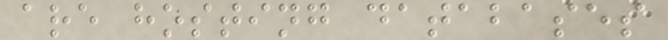are hosting databases
